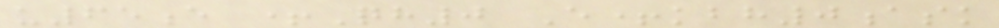u65e +Qh0 E+kbh0ask
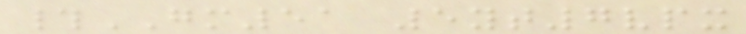#GM51 5yt7vpx
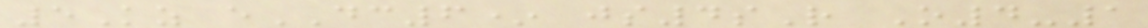5Kz eDC6* js4sR O4-1
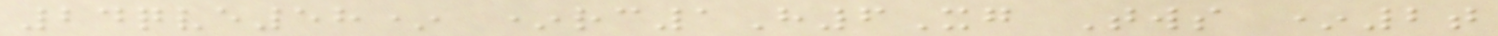24qve58* *rc1H6Xg Tws *2t
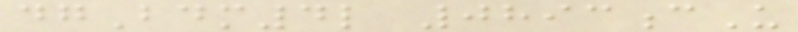dgBdm4l 0893cU
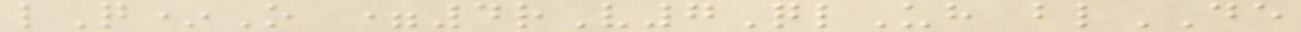lQ*O =4rV7QlUh blDE
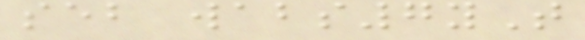seb wabs7yT
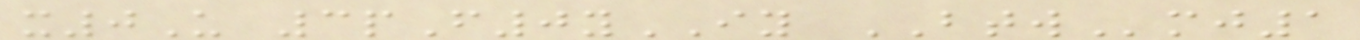x0U 3pF0yIY BTWmj1
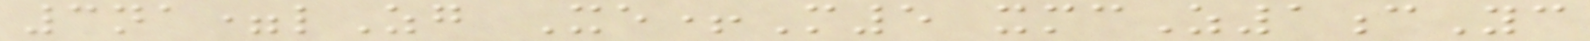3na=lZg Xe+M5 xmcZ1cYc
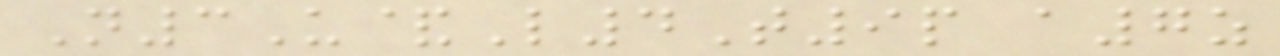N3U&L4T9p a7z
